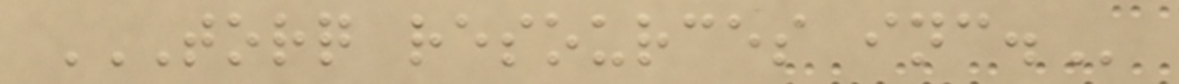TORQ RESOURCES INC.
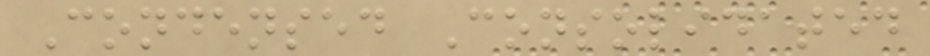Condensed Consolidated
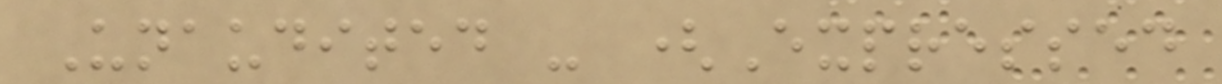Unaudited - (Expressed
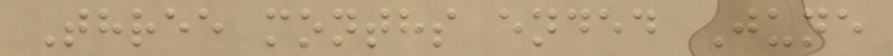Three months ended June
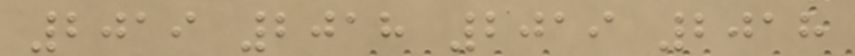2019 2018 2019 2018
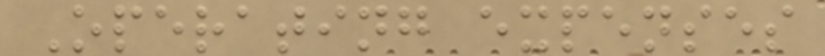Operating expenses
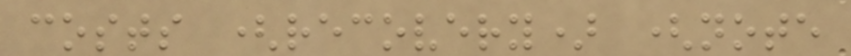costs (recovery) (note
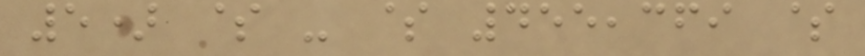5) $ - $ 455,369 $
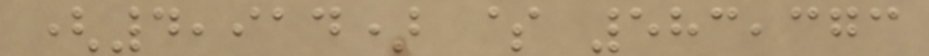(4,914) $ 583,373
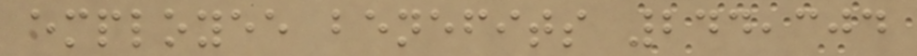employee benefits 244,304
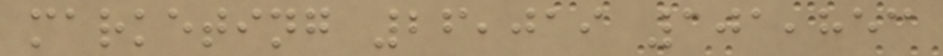marketing 26,019 101,853
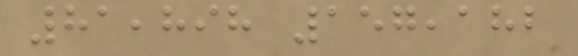81,898 157,182
